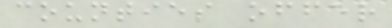counties offer
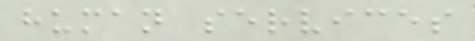human services
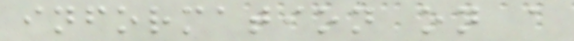information on a
